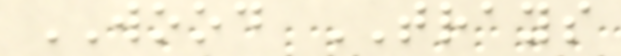WOOD TRAYS
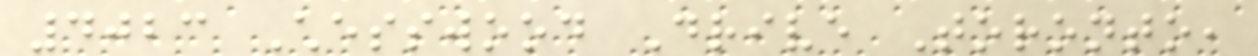4023 Chesswood Drive Toronto,
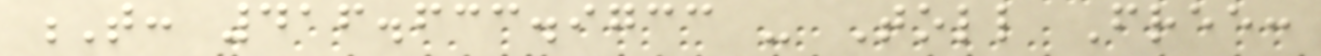T: 416.633.9733 - Toll Free:
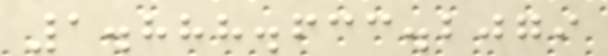1.888.633.2079
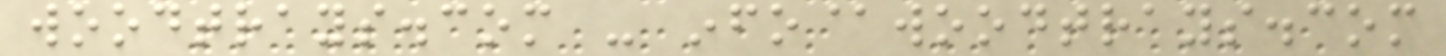woodtrays.com - info@woodtrays.com
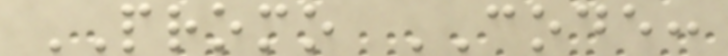PROMO CODE:
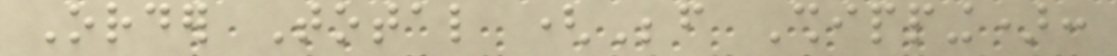Order Total (Before Shipping):
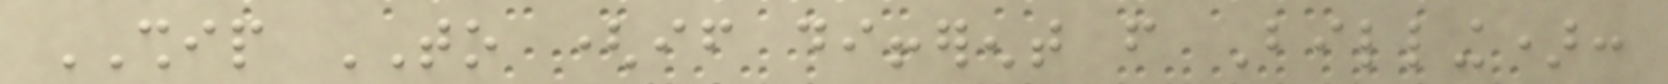SHIP TO (if different from Billing):
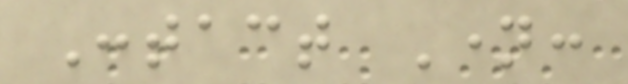Contact Name:
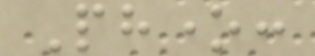Phone:
